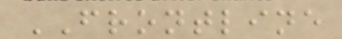FRONTLINE
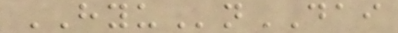HYUnDAI
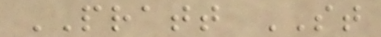PRATT ST
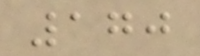170
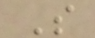S
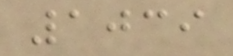1039
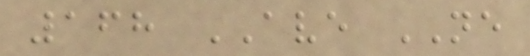168 AVE NE
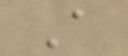A
